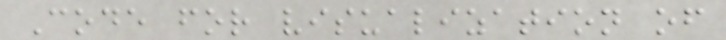Code for visualization of
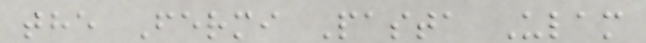the Fermi Pasta Ulam
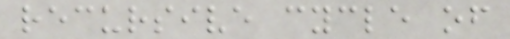recursive cycle of
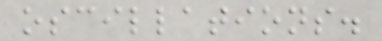oscillations.
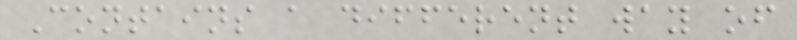Contains a different way of
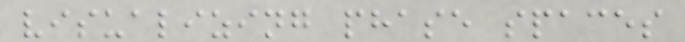visualizing phase spaces
